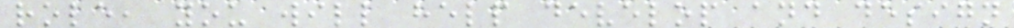role, you will help develop and design
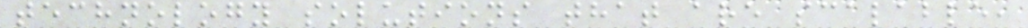technology solutions that are scalable,
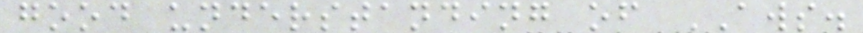good understanding of AWS.
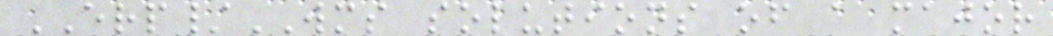ERP/WMS solutions of a major
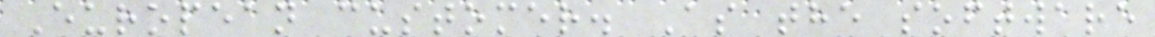European customer. As the software
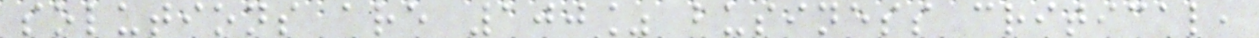solutions are 100% business critical,
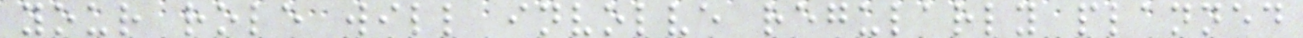your role will involve regularly planned
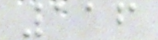116
